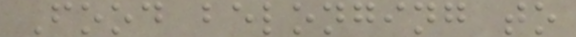Food belonging to
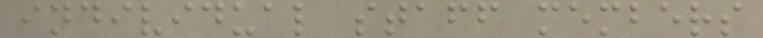individual staff members
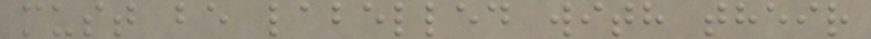must be labelled with their
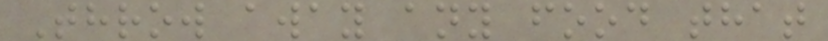Throw away any food that
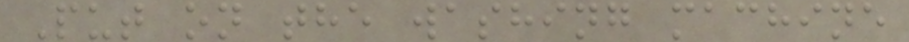Put on the washing machine
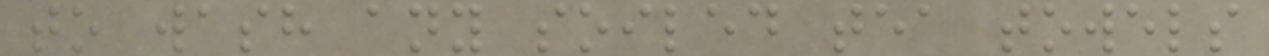to wash any soiled tea towels
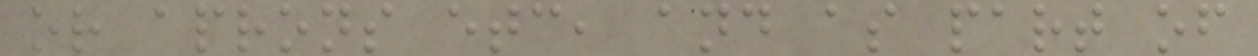or aprons etc, and as part of
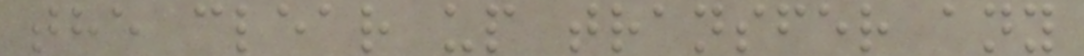the clear up transfer any
